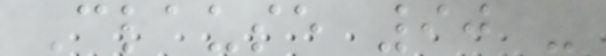Clause 90 -
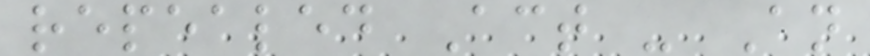repealed Act - An
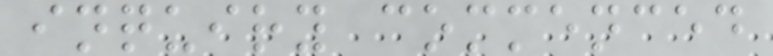inquiry commenced
